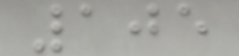105
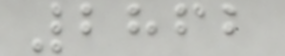2862
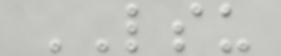LSU
